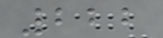222
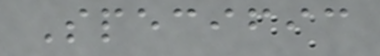Specific
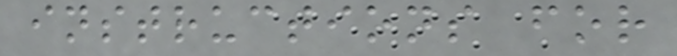instructions for
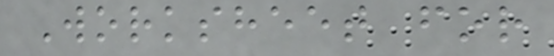Worksheet for
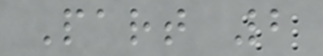Part 2
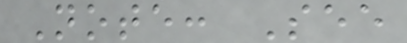Note: See
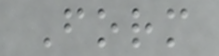Form
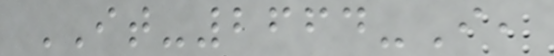IT-2664-I,
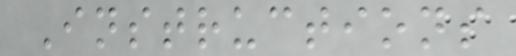Instructions
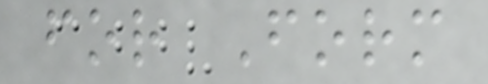for Form
